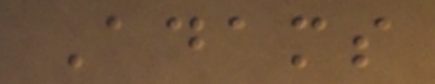Adams
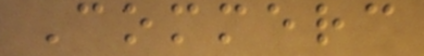Commerc
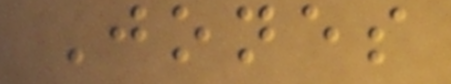Jones
